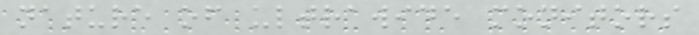nature of ultrawide monitors
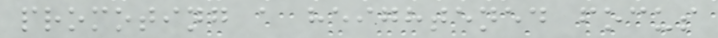promoting a heightened focus
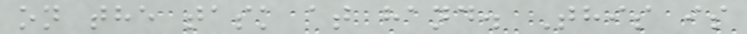on the task at hand. This is
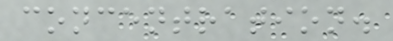concentration.
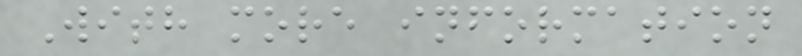With more information
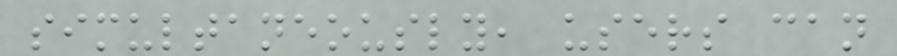simultaneously, users can
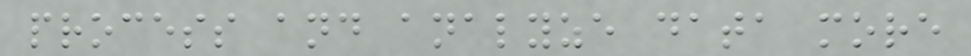process and analyze data more
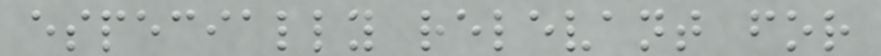especially relevant for
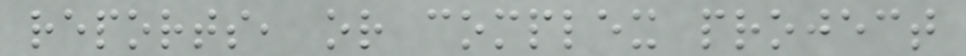reports, or complex project
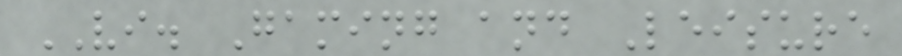VI. Gaming and Leisure
